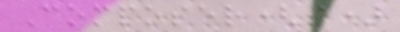Composer(s)
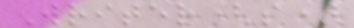Writer(s)
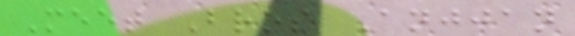Meet Bros Anjjan
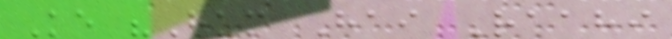Ke "Hum Hai Raahi
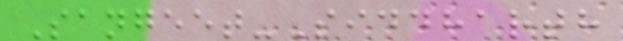Sangeet-Siddharth
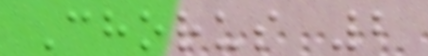Chorus 2
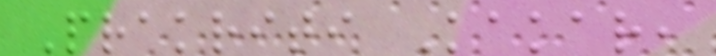Prakriti Kakar,
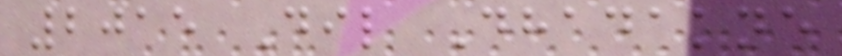2015 Dil Dhadakne
